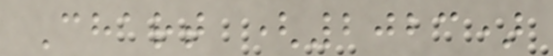Chart (2023)
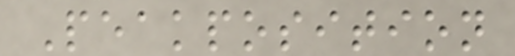Peakposition
